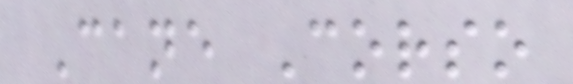Cane Corso
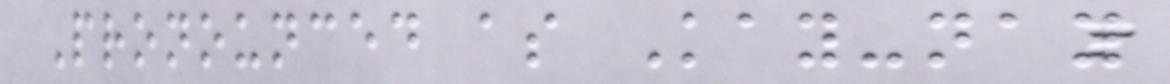Pronounced as Kay-nay
